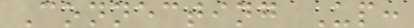Connecting Up:
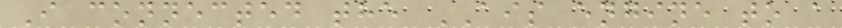I connected the AIS engine to a
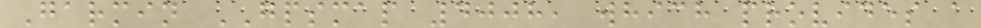Garmin GPSMAP 4008, which provides a
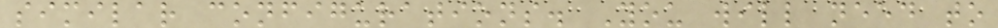similar configurations. You will need to
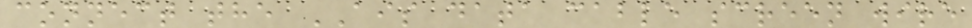connect the AIS data cable screen wire
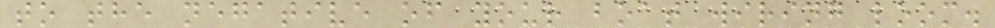to the negative of your boat wiring loom.
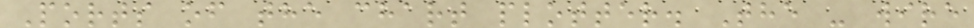Ports of the chart plotter. The - wire
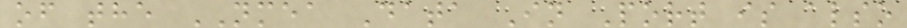of the NMEA Data In Port is also
